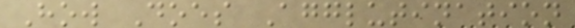How Does Agglutination
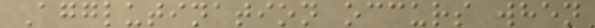Agglutination occurs when
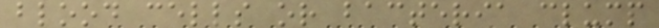blood cells or bacteria clump
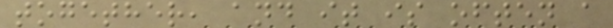together, and it is often a
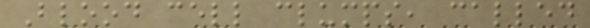Blood cell clumps, called
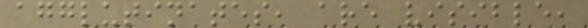agglutinates, are visible,
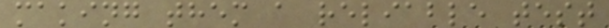making them a reliable test
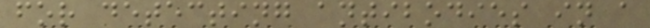for detecting antibodies in a
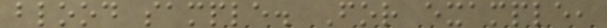blood sample. For example,
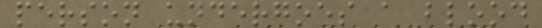person undergoes a blood
